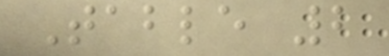Table 2
